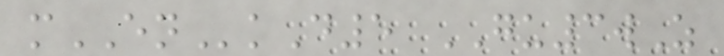mENkD5 GU3wZ
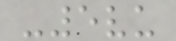-5vu
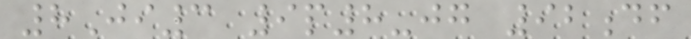8Ji3 9p8-jg 92df
